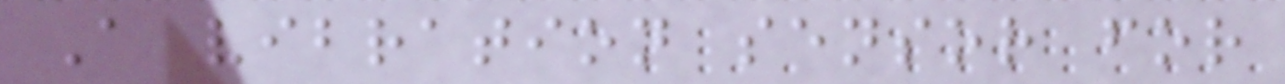A vibration sensor for
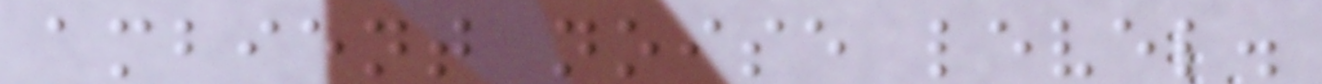ambient noise level.
